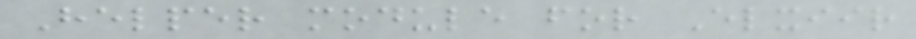Helper module for Elxiir
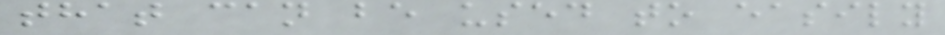that can be used to easily
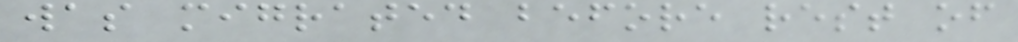was migrated before rest of
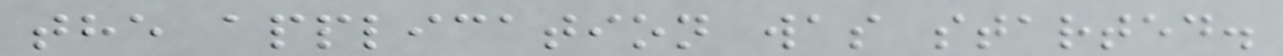the application was started.
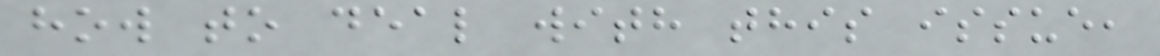how to deal with this issue,
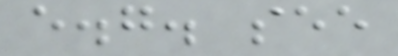e.g. see
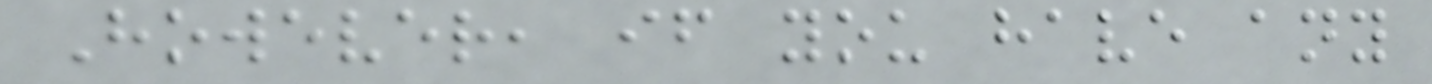However, if you have any
